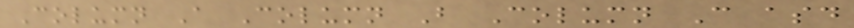Column A Column B Column C asd
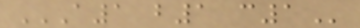A1 B1 C1
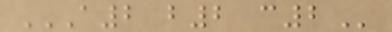A2 B2 C2
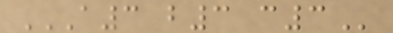A3 B3 C3
